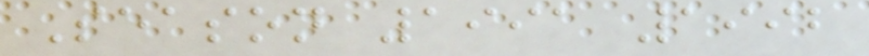Season 1991 1992
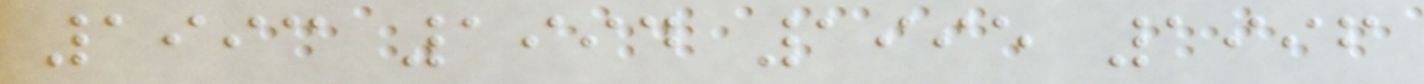1993 1994 1995 1996
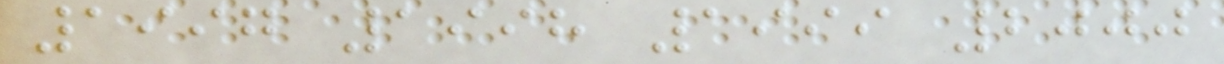1997 1998 1999 2000
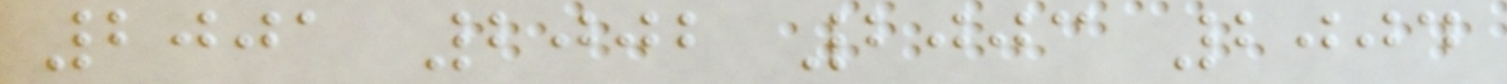2001 2002 2003 2004
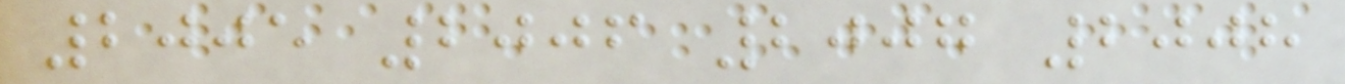2005 2006 2007 2008
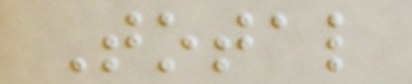Total
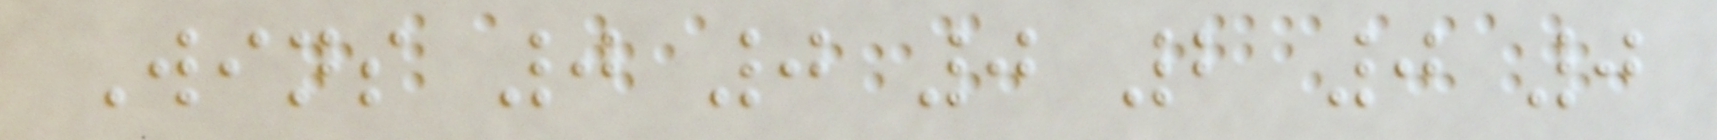Wins 0 0 0 2 0 0
